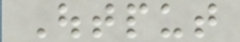Output
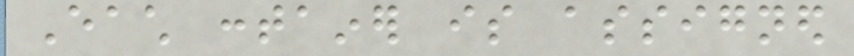Each container is assigned
